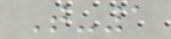T-1
